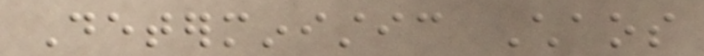Deterministic Chaos
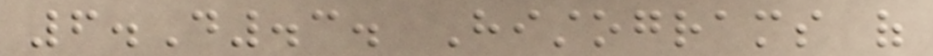6.D.3. Histograms of
